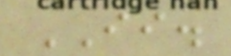II.
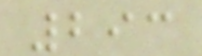293
